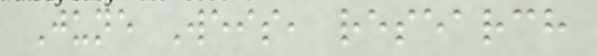June Weis, research
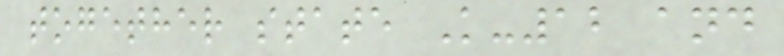together state K-12 and
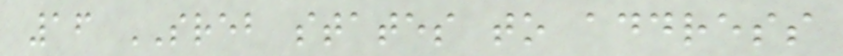16 SREB states to address
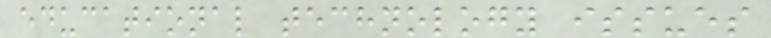educational technology issues
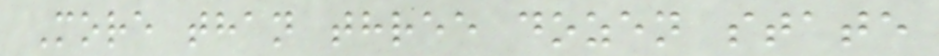More than three dozen state
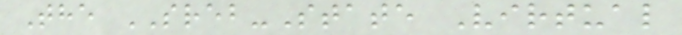The SREB-State Virtual
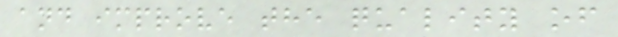and improve the quality of
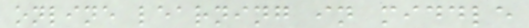online learning in middle
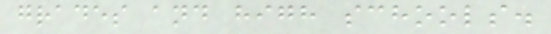grades and high schools.
